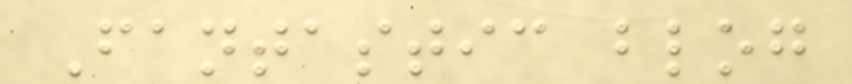Fantastic blog
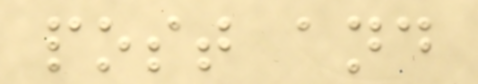post and
